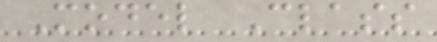Model Class
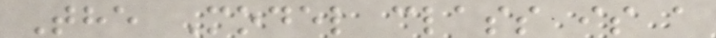The Model class is a
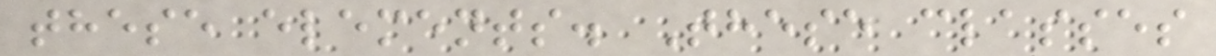these elements. These classes
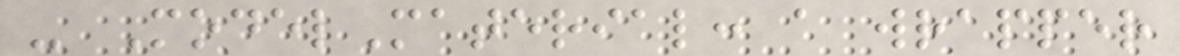- ModelMaterial: a wrapper
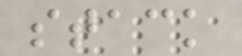stack
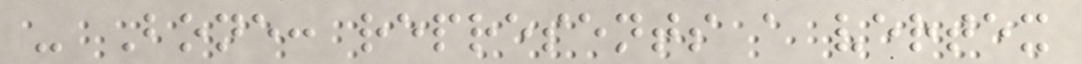- Bone: represents a vertex
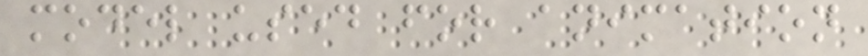model used for animation
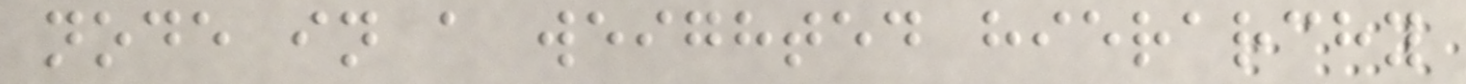node in a weighted hierarchy
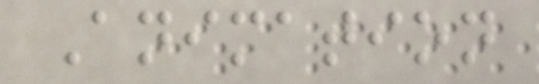Animation
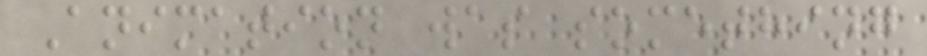Animation was something
